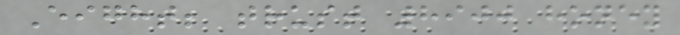Eight; trust 8900 honey
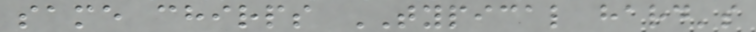same chirps TYPICAL hard's
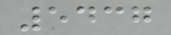5437
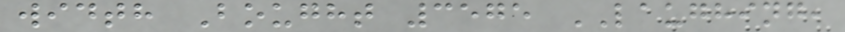width Bought 3575 LAUGHING,
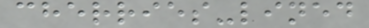cherries-lined
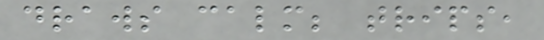draws calm; trips,
